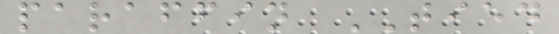paraffin TIED
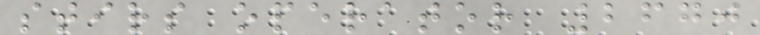stirs operator 2670
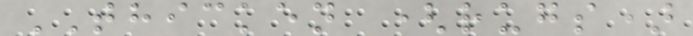THICKEN (rugs)
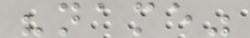"name"
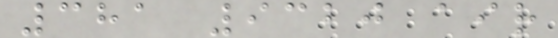381 9320 air
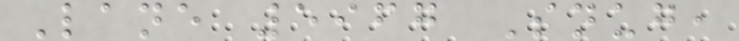Lane 5967 Snug,
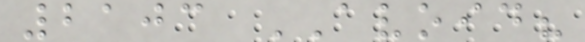2103 AVOID?
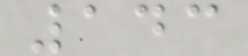143
